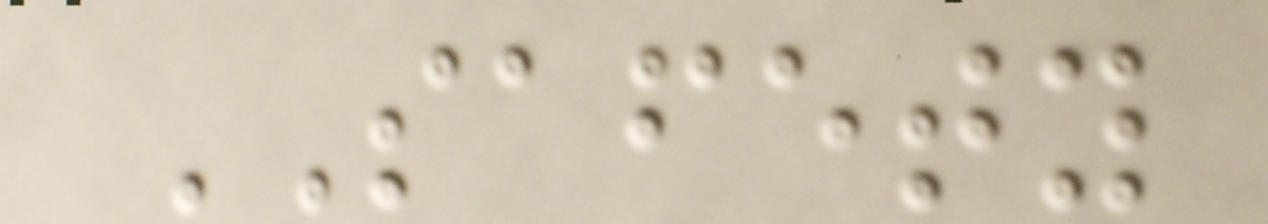SAFETY
